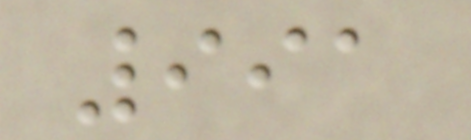991
